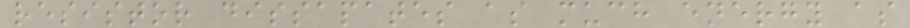resistor dissapates as much energy as
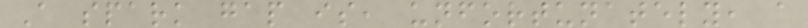A spark gap is, unfortunately, a
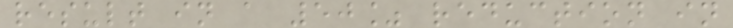result in a 50% reduction in
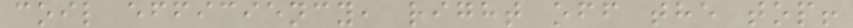coil efficiency, right off the top!
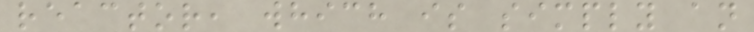reactor, which is simply an
